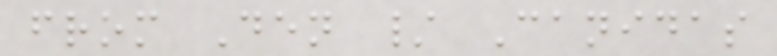from Den / Canidas
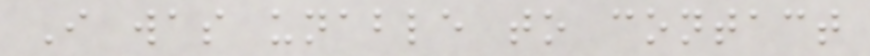I was unable to contact
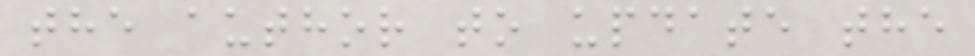the author to update the
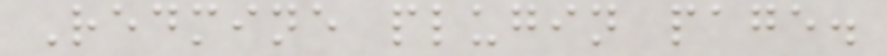Redmine plugin page.
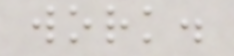work.
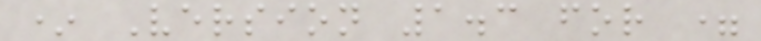* Version 1.3 for =
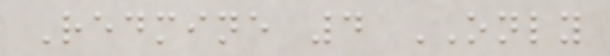Redmine 4 ONLY
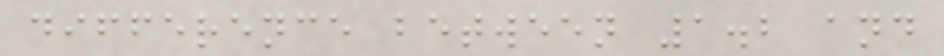difference between 1.2 and
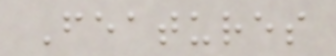Features
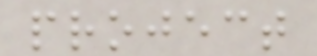project
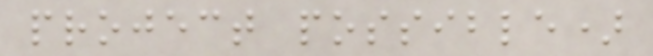project possible)
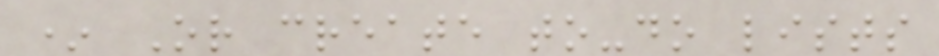* Or create to-do lists
